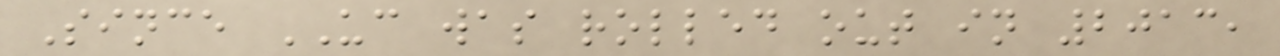Since UC was rolled out in 2013,
